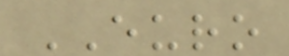EURO
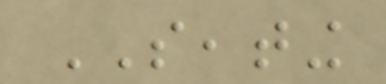SEATING
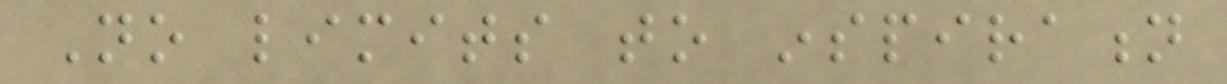No limits to inspiration
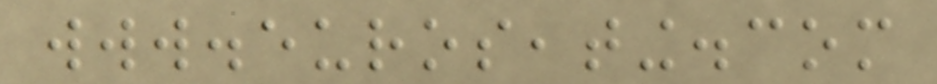www.euroseating.com
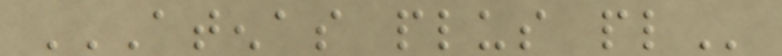ATENAS PLUS PL
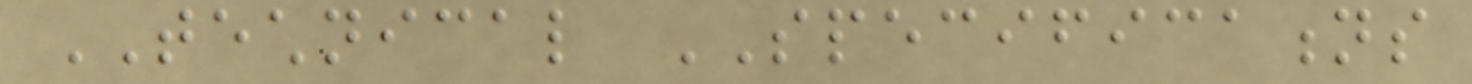TECHNICAL SPECIFICATIONS
